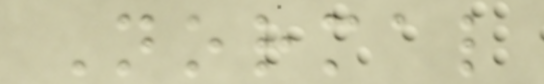Normal
